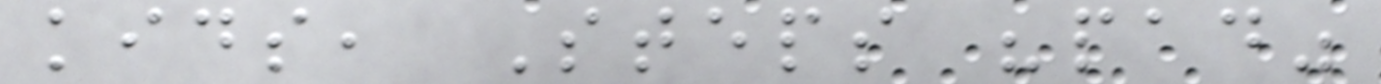kids, Steps "pad"
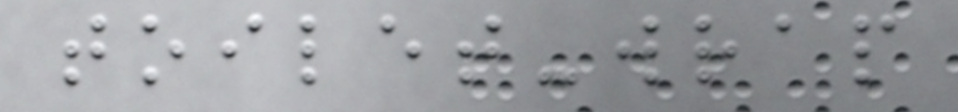toilet-wrap
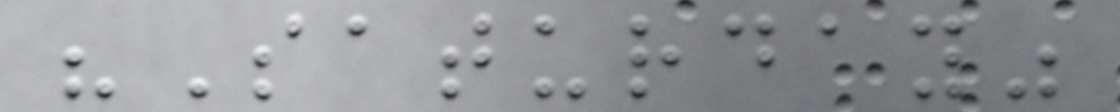"Saturday"
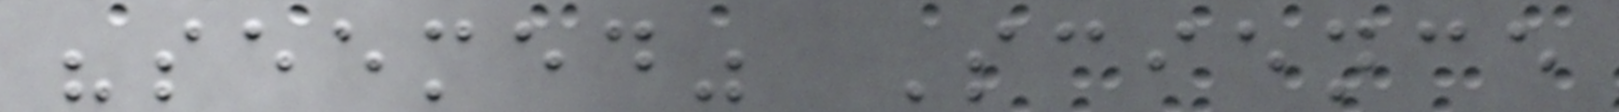"seemed" Science
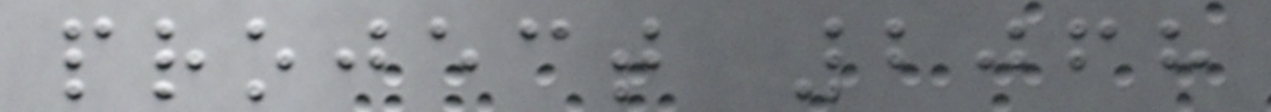project 2068
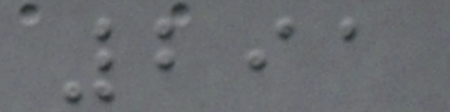291
